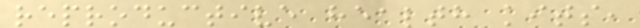reproductive health kits,
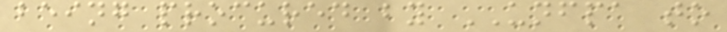being procured by UNFPA to
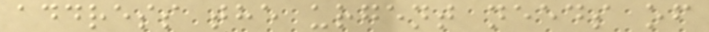address the urgent needs of
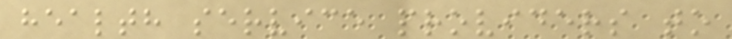health service providers to
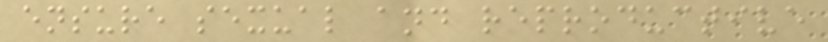ensure sexual and reproductive
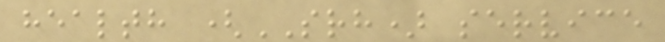health (SRH) service
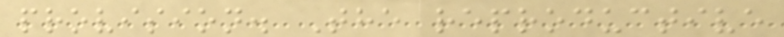provision. The reproductive
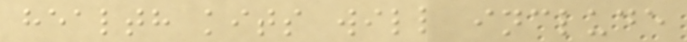health kits will include
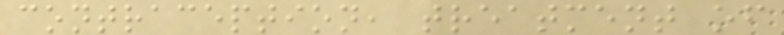contraception, treatment of
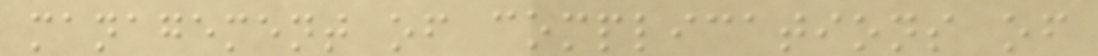management of complications of
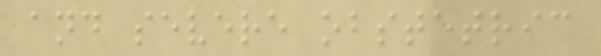and severe obstetric
